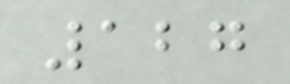127
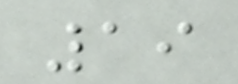19
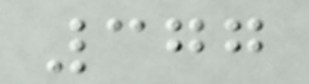377
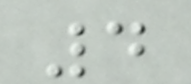4
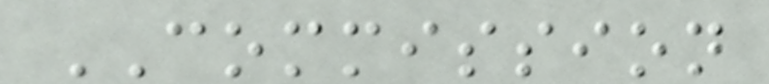COMMISSION
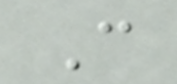C
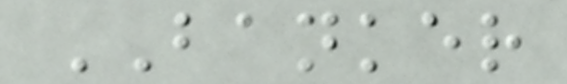BANKER
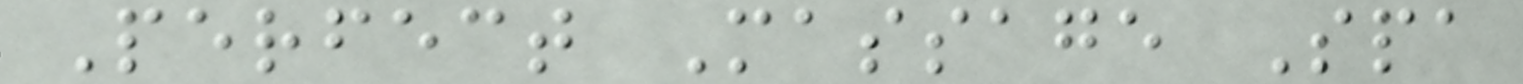Perfect Massage Spa
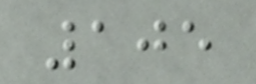105
